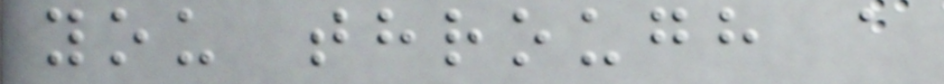you through a
